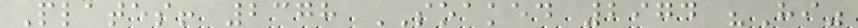Plates! 2378 SOAKED 2974 "Hi"
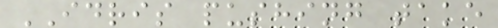IDRIS pushing take
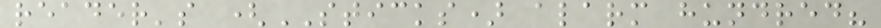reader's (STICKS) alarm hundred?
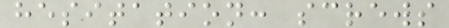hesitation: screws
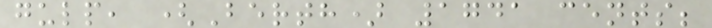gulp, (Berth) 1741 cents;
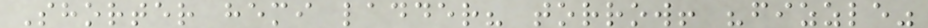Shorter hemi ladder? torrow! "fizzle"
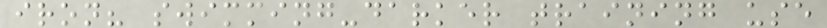iron? swimming-darker training use
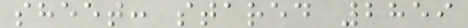sheet: stared 2859
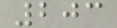203
